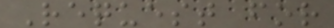Request for
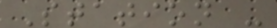Station -
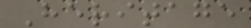Heritage
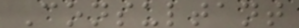Consultant
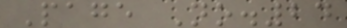Page No.24
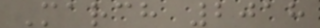March 2018
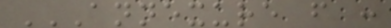ANNEXURE F :
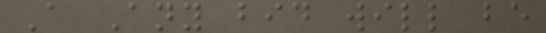A Any bid will be
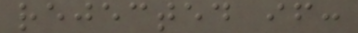rejected if:
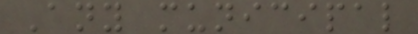Any municipal
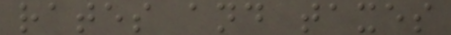rates and taxes
